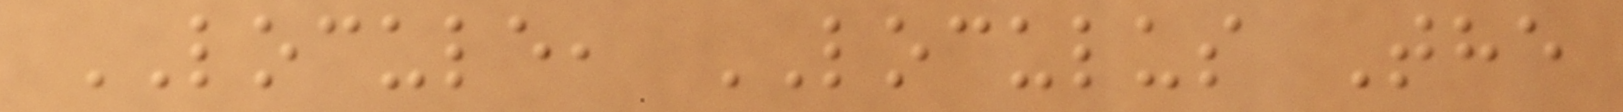LOCULE, LOCULUS The
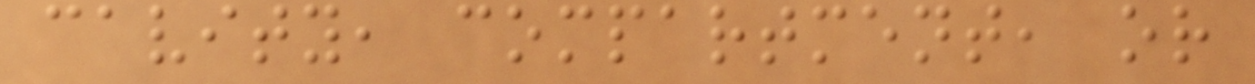cavity, compartment, or
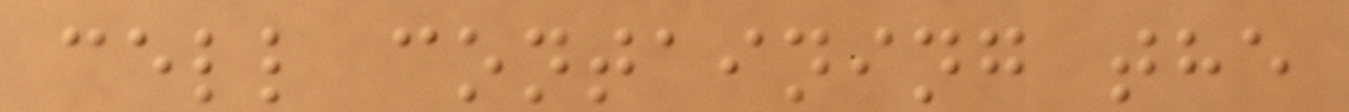cell containing the
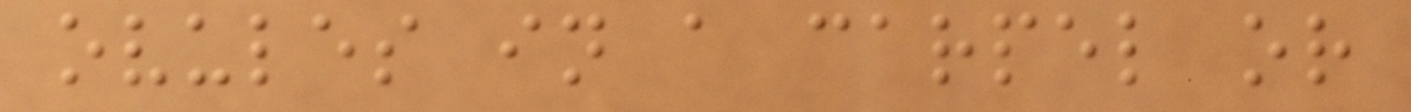ovules in a carpel or
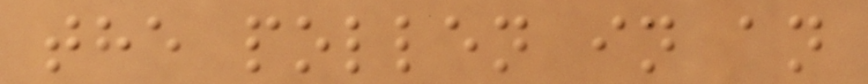the pollen in an
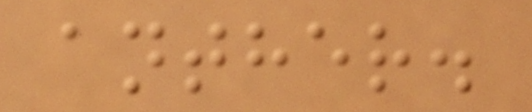anther.
